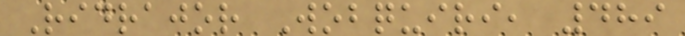Ridrajor Wobquiri, 489
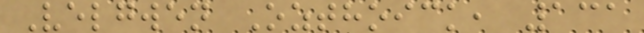Velgwen Ozthoick, 131
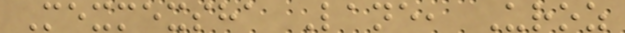Mexmexsha Lane, Uroz
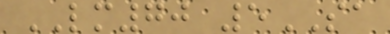LM70 5SA
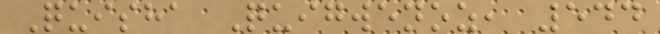Quisha Quigwenoz, 544
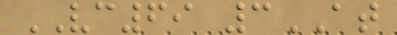VC69 3AT
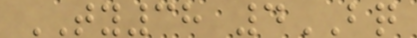TY38 4BQ
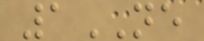1NE
